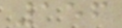156
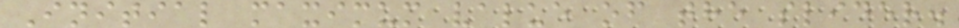Initial maximum value of the slider.
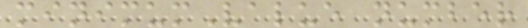minimumValue number
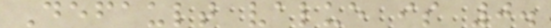Default value is 0.
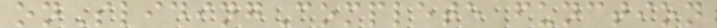onSlidingComplete function
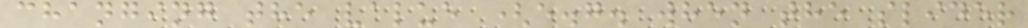changing the value (e.g. when the slider
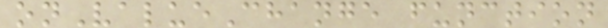onValueChange function
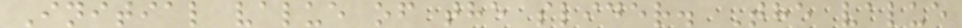Initial value of the slider. The value
